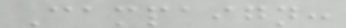Campaign:
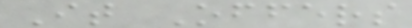It Offers
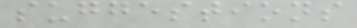suggestions
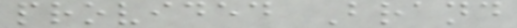provided Brand
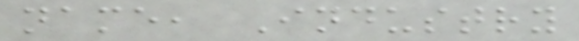name, Industry
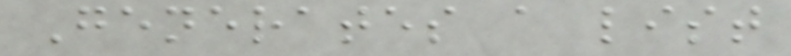Generates a list
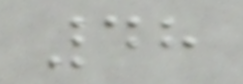48
